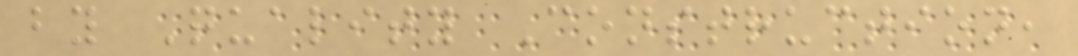by Quality Construction,
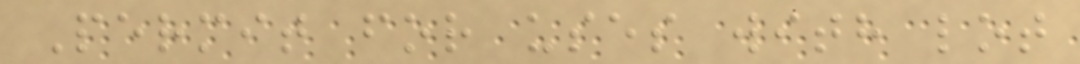Permit for uses with lot
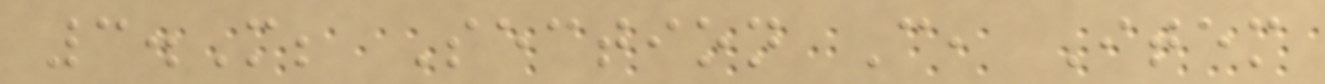3.M; Section C, Item
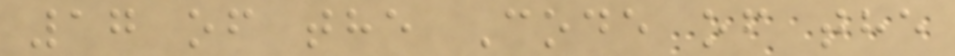17 of the Code of the
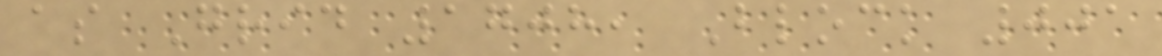as Grid 1708, Block 001
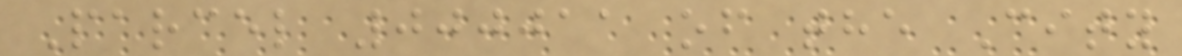Parcel 000011 of the City
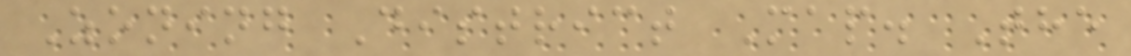Zoning District Map. The
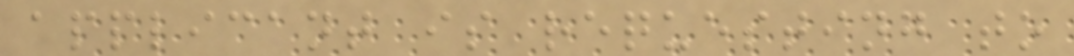applicant is requesting to
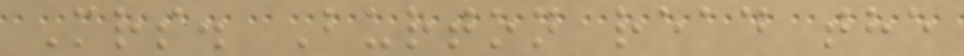Mrs. Burton read the
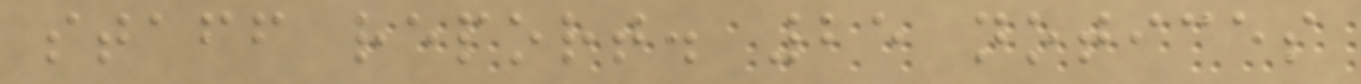staff report. 25 notices
